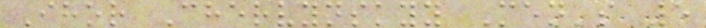Ihor Chervynskyy Men's 5
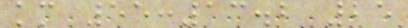km 55:13.2 25
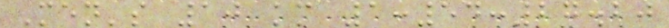Men's 10 km 1:54:27.20
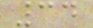34
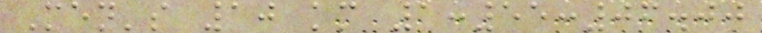Men's 10 km 1:55:06.00
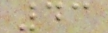43
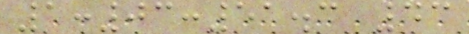1:03:51.3 43
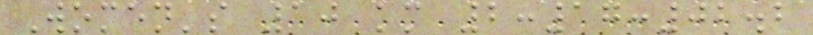Women's 10 km 2:17:02.2
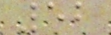52
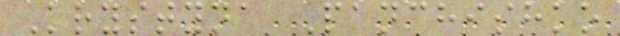Krystyna Panchishko
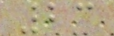23
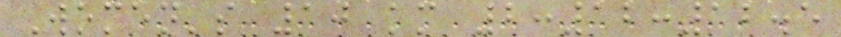Women's 10 km 2:12:12.5
